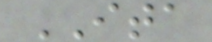ITA
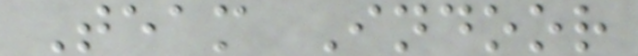Team Indoor
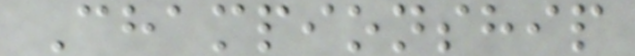Championship
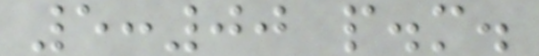5:00 p.m.
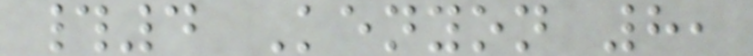#4 Kenyon 8,
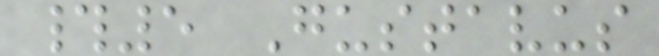#5 Gustavus
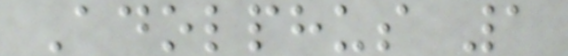Adolphus 1
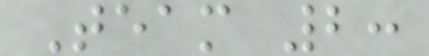Team 2:
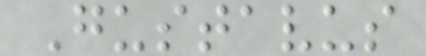Gustavus
